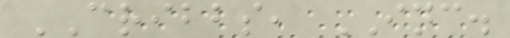CRIBBS, INC.
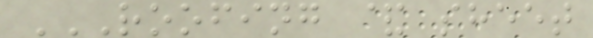ROOFING & SHEET
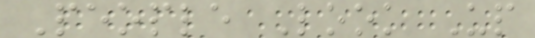People Look Up
